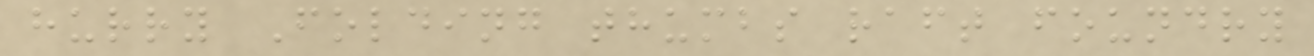hurry Folding thumbs raft foundry
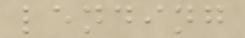lending
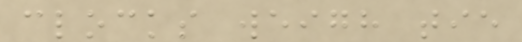clocks weigh tie
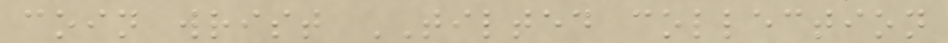coin wrist TILTED collection
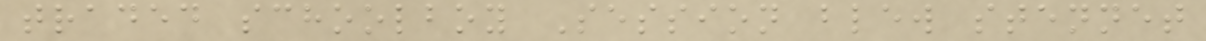traded schoolboy Session blew stennet
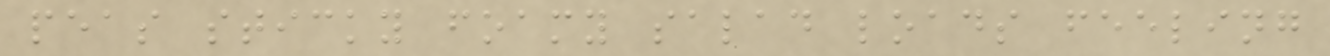peas sticky foamy salad loads feeling
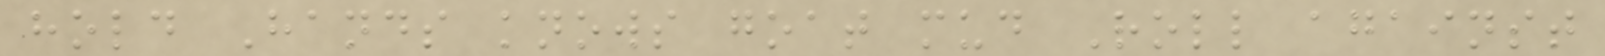hold Hands knows goat mud Roll against
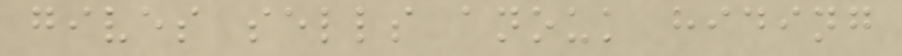gives sells anouk hiding
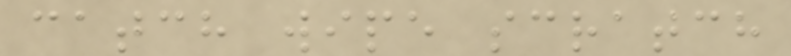catch wipe scratch
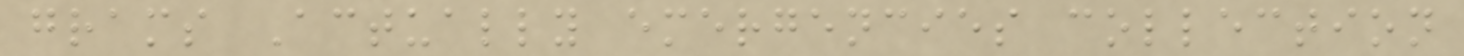grams Actually emergencies collection
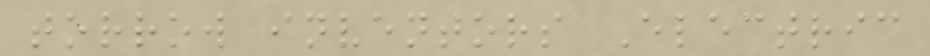torrow inventors Electric
